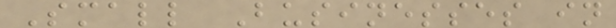Small Businesses in
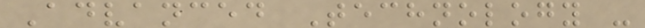Advanced Technology -
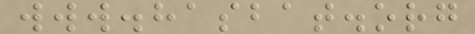www.hasbat.org
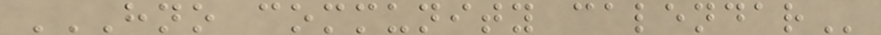HNO COMMUNITY CALENDAR
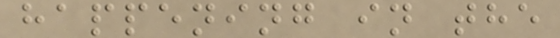happening in the
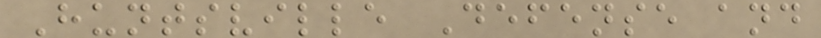Huntsville Defense and
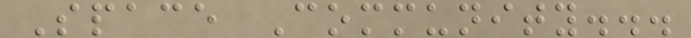Space Community...
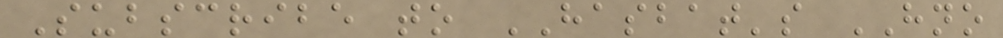Subscribe to HASBAT's HNO
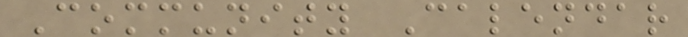Community Calendar
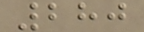280
